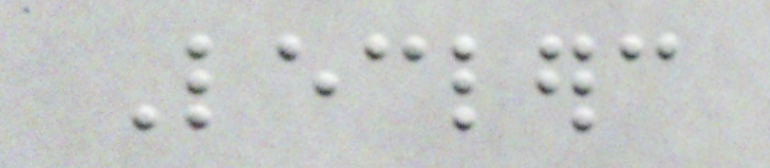Leclerc
